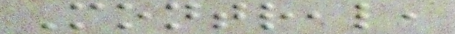Montreal,
